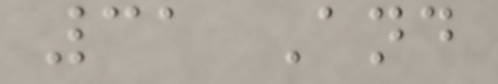31 And
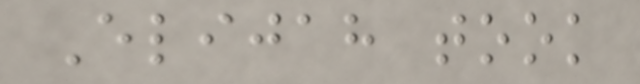Elijah took
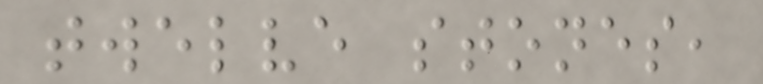twelve stones,
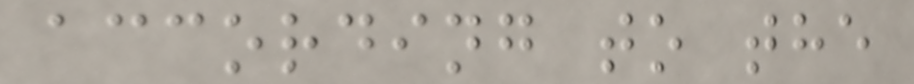according to the
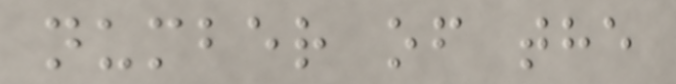number of the
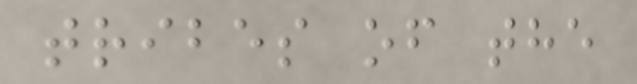tribes of the
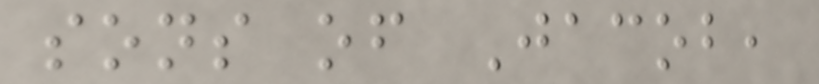sons of Jacob,
